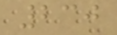230
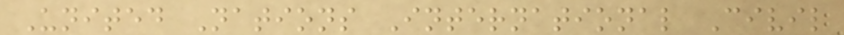United Nations International Civil
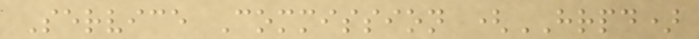Service Commission (HRPD)
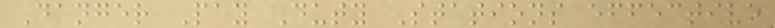Danger Pay Duty Stations effective
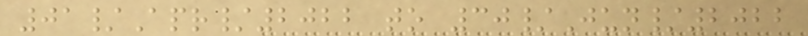01/Apr/2022 to 30/Jun/2022
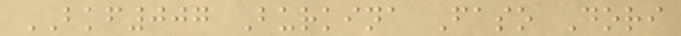BKF007 Burkina Faso Dori
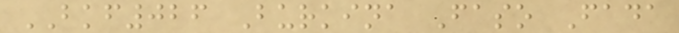BKF026 Burkina Faso Fada
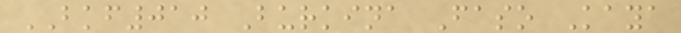BKF010 Burkina Faso Kaya
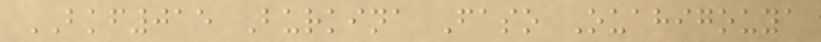BKF015 Burkina Faso Ouahigouya
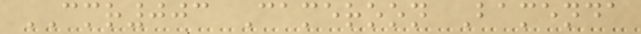CMR003 Cameroon Bamenda
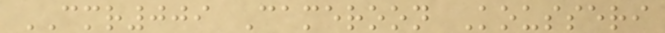CMR009 Cameroon Kousseri
